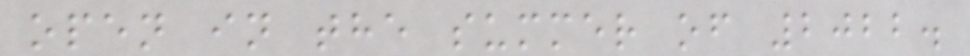open in the summer of 2022.
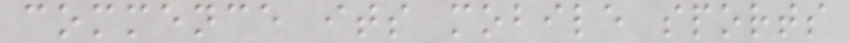commence its mobile sports
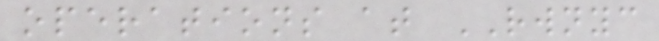operations at RWNYC
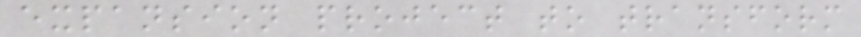expansion project to transform
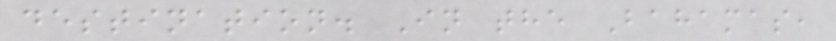destination. In the Bahamas,
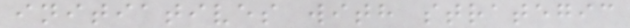initiatives with strategic
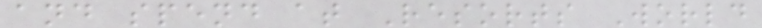and spend at Resorts World
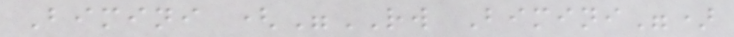Bimini ("RW Bimini")
